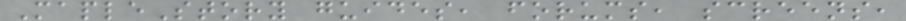MapleStory guides, forums, screens,
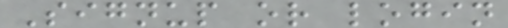Signup or login
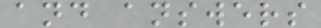and answers
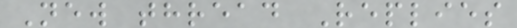New thread Replies
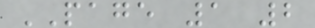PAGE 1 2
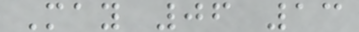May 06 13
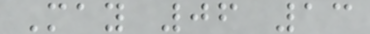May 06 13
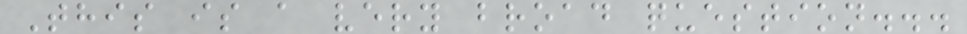This is a very broad question...
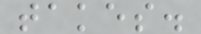takes.
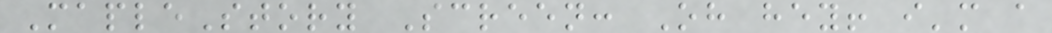MapleStory Screen: Oh hey! i'm a
